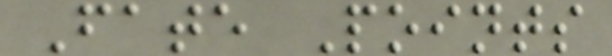Fate Points
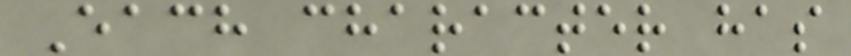Each character has
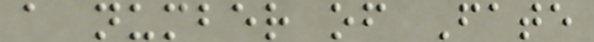a number of Fate
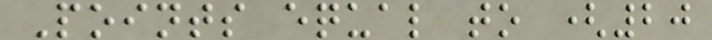Points equal to (20
